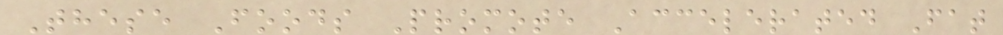These Foods Promote Accelerated Fat
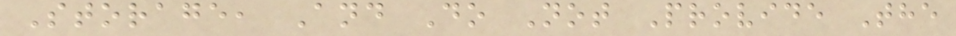Storage, And Do Not Provide The
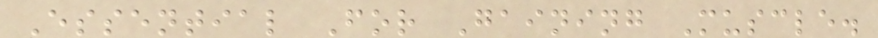Essential For Gaining Muscle.
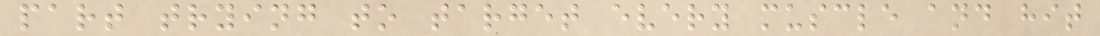part trying to target every muscle and hit
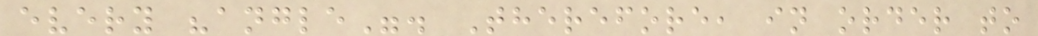every "angle". Therefore, in order to
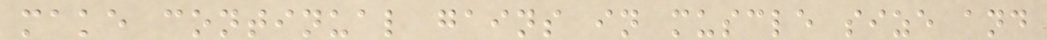make continual gains in muscle size and
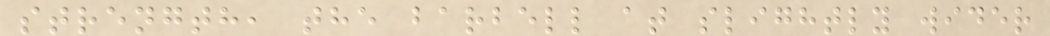strength, the barbell at slightly wider
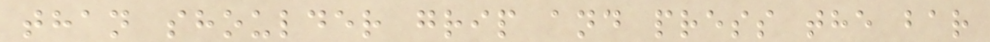than shoulder grip and press the bar
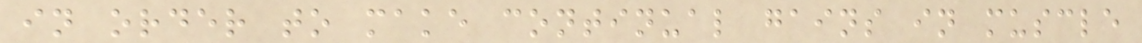in order to make continual gains in muscle
